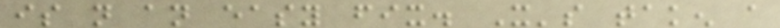is not an easy fix. It's taken a
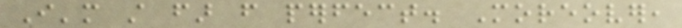I'm still far from perfect. Moreover,
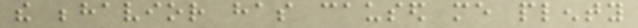the behavior has caused me plenty
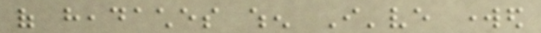of headaches when I've worked
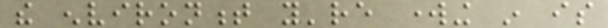the environment you're working in is
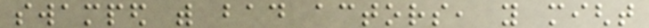swamped with bad actors, you might
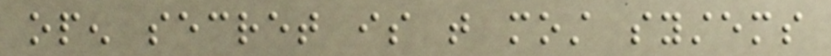open secret is that most systems
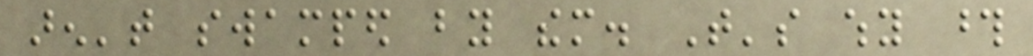aren't swamped by them. That's why those
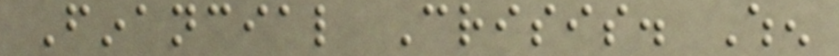Financial Crisis. When
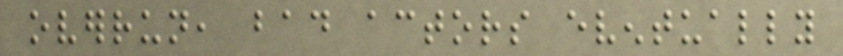overrun, bad actors eventually
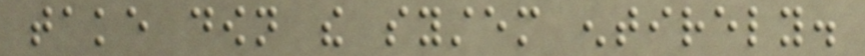take down the system entirely.
